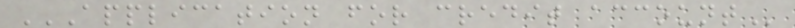APPLICATION FOR CREDIT ACCOUNT
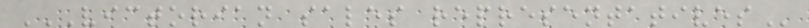VICTORIAN SALES REPRESENTATIVES
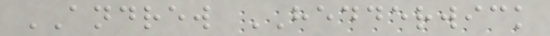ANDREW HEDDERWICK
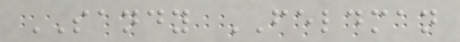SANDY FELDMAN
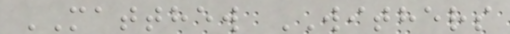MATTHEW WITHERS
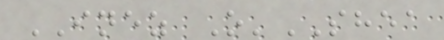INEZ O'SHEA
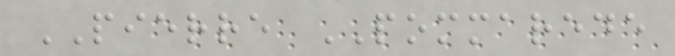PIERRE POMMAREDE
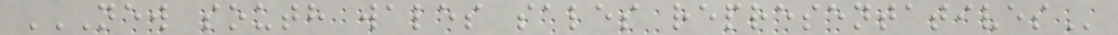NEW SOUTH WALES SALES REPRESENTATIVES
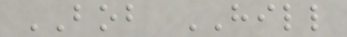BOB HILL
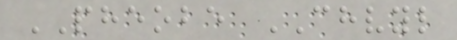PHEOBE CHVYL
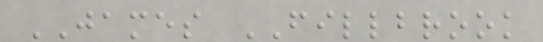JAMES FILLBROOK
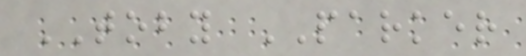TOBY PARKER
